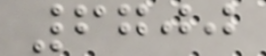6700
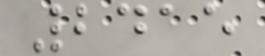2415
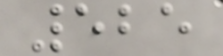525
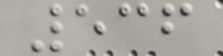536
